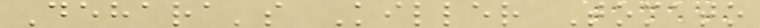Dehara's Killer Tomato
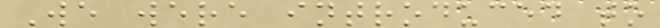We were introduced to
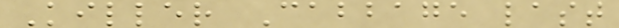Killer Cabbage last
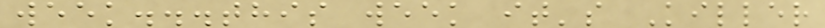week...this week it's Killer
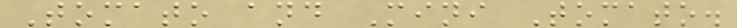Tomato and Mini Tomato.
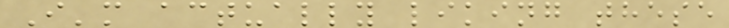I'm actually liking these
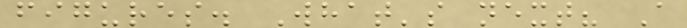figures. What's next? A
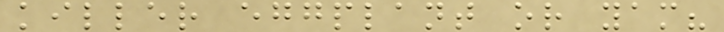killer eggplant or yam?
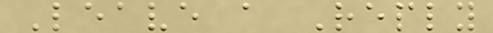Leave a Reply
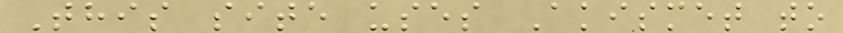This site uses Akismet to
